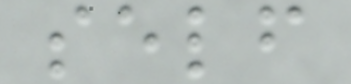self
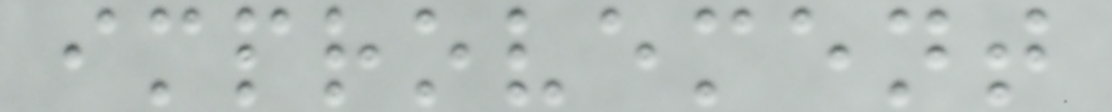improvement
